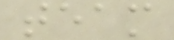team
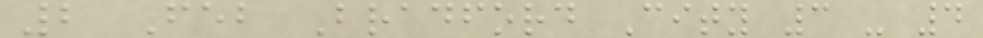2 Feb Bradford City 3 - 4
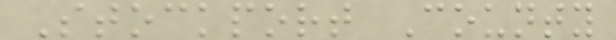Stockport County
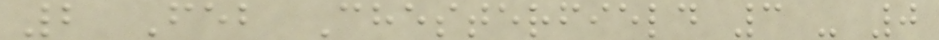2 Feb Chesterfield 3 - 0
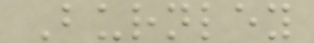Burnley
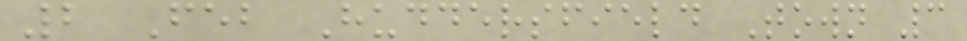2 Feb Huddersfield Town 3
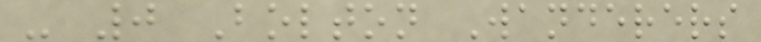- 0 Bolton Wanderers
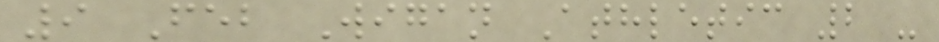9 Feb Wigan Athletic 2 -
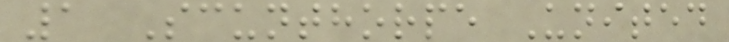1 Scunthorpe United
